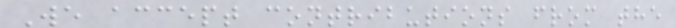We accept contributions from the
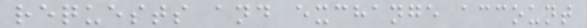requests and exchange account
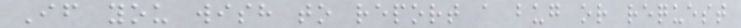If you wish to report a bug or request
